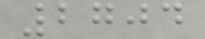2704
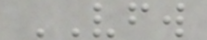VFW
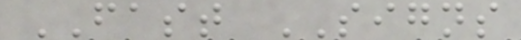FAST SIGNS
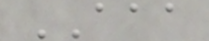AAA
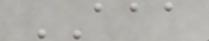AAA
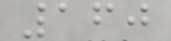160
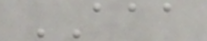AAA
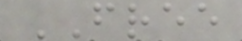FREE
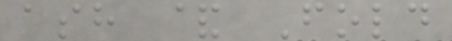ash & Fold
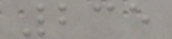235
